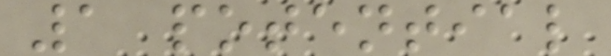1 potential
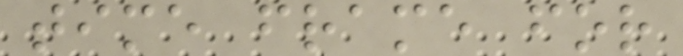time frame for
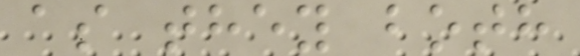as they both
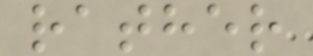rather
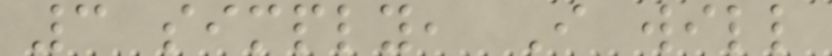3 simply, I will
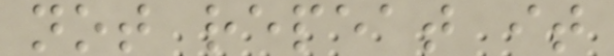not repeat it
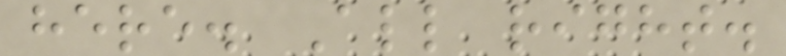here. All right.
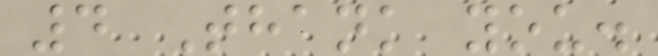4 Thank you.
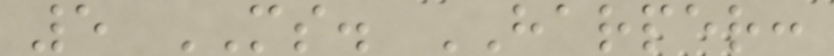5 MS. HARPER:
